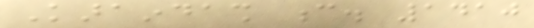Karaindash c. 1410
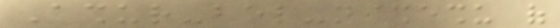Ashur-bel-nisheshu of
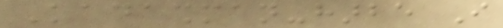Kadashman-harbe I
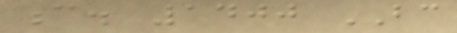c. 1400 BC
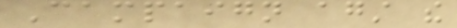Campaign against the
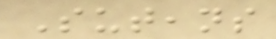Suteans
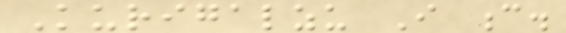Kurigalzu I c.
